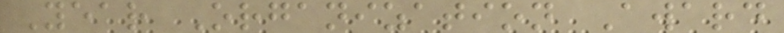Year Organization Award
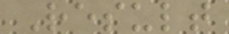Result
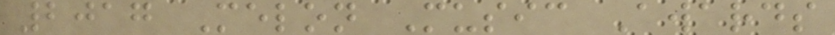2017 Melon Music Awards
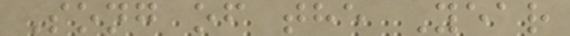Song of the Year
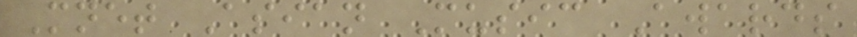Mnet Asian Music Awards
